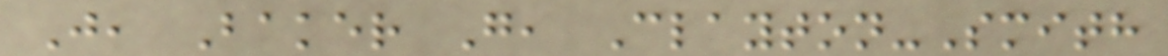J, Baker G, Clayton-Smith
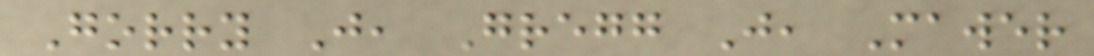Gorry J, Gregg J, Mawer
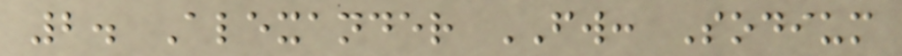2. Alexander FW: Sodium
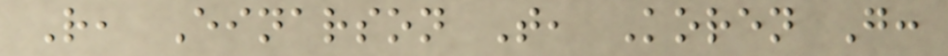R, Einarson T, Koren G:
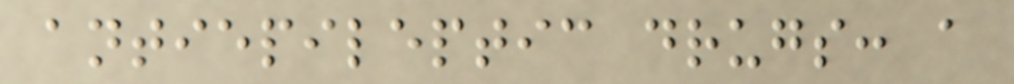antiepileptic drugs: a
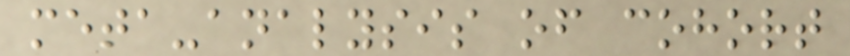meta-analysis of cohort
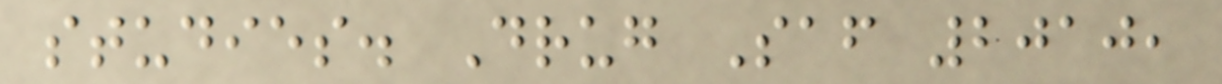studies. Drug Saf 2010,
